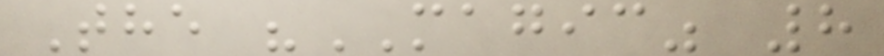The "MAGIC" 8
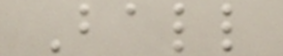Ball
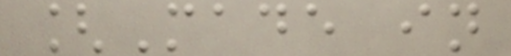[Made in
